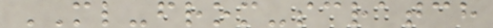ML-from-scratch
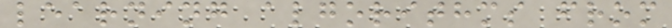learning algorithms from
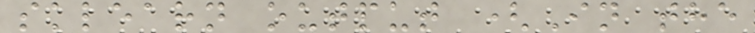sklearn output (In the
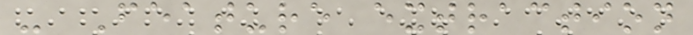- Feature extraction
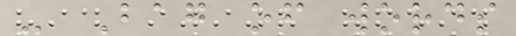- Bag of words
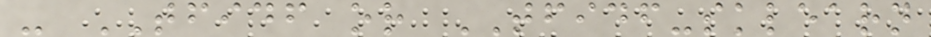- TFIDF or TFIDF-sklearn
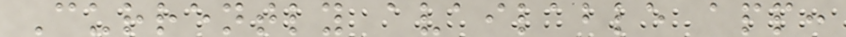Currently available app:
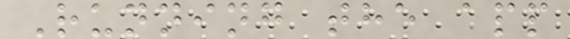Running the app
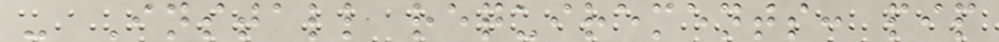- Install requirements: pip
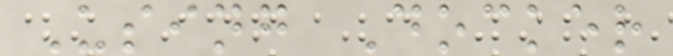Using Docker
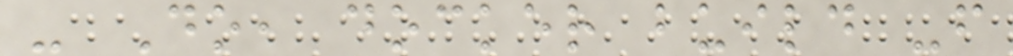- Do, docker build -f
